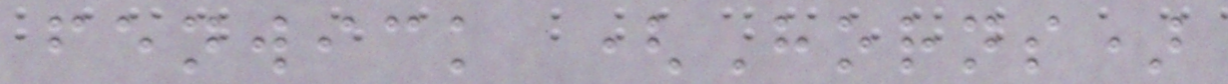fenwick (Horns)
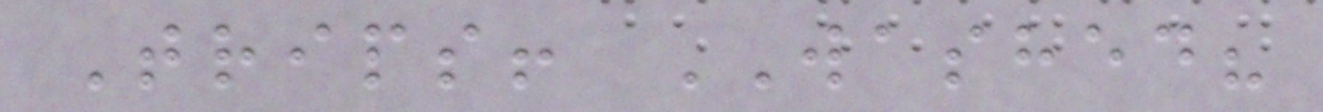Trips! WASHED?
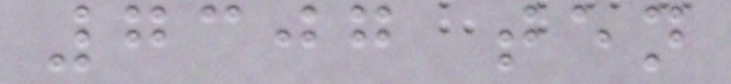7307 ten
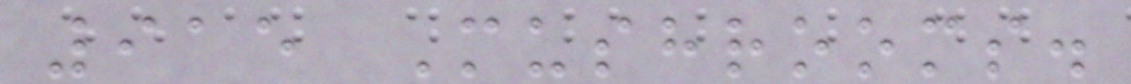915 Mushrooms.
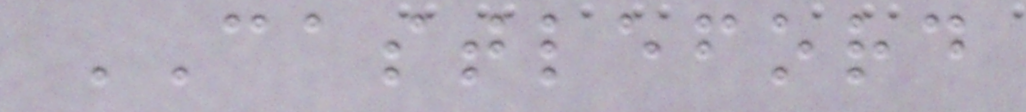CASTLEFORD
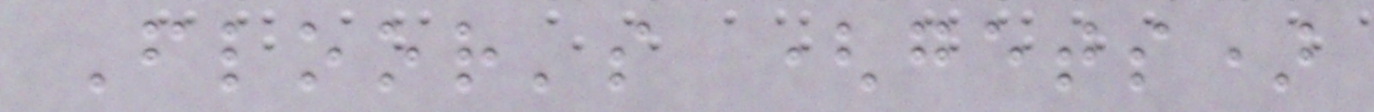Floor's (gets)
